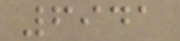6941
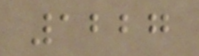1227
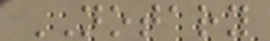NOTARY
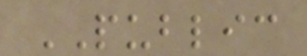PUBLIC
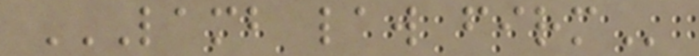LAMB LAW FIRM
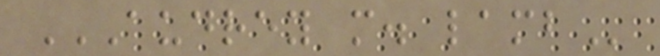AUDREY M. LAMB
